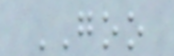GOO
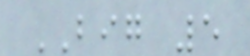BIG 5
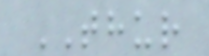THUR
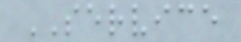SERVICE
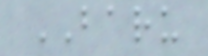BARU
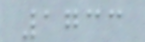1733
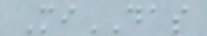MiDAS
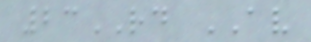23RD AV
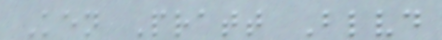Ken Pratt Blvd
